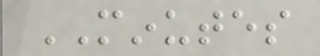MINUTES
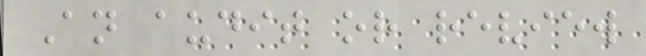An audit or review
